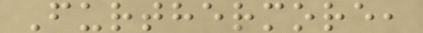Furthermore,
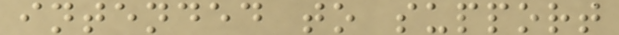intended to support
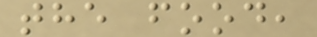the food,
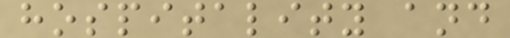hospitality and
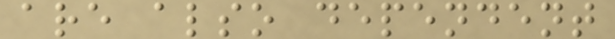are also dependent
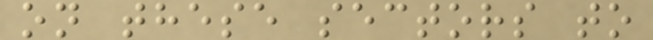on these sectors to
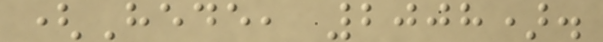(Hede, 2008).
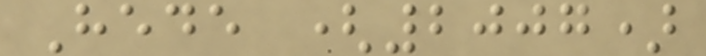Hede (2007)
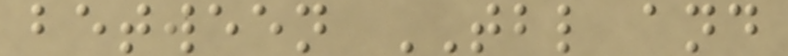between TBL and
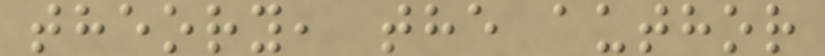theory, the author
